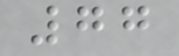77
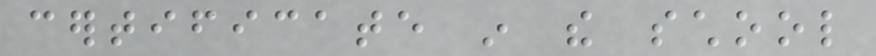certificate in the school
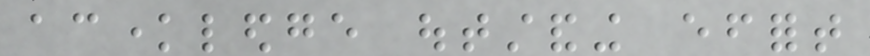acknowledge outstanding effort
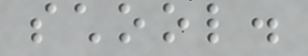school.
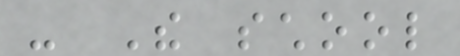- The school
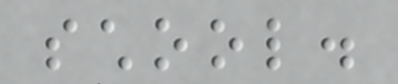school.
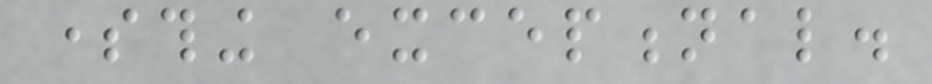something exceptional.
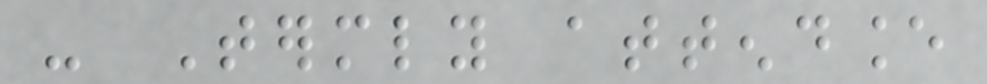- Termly attendance
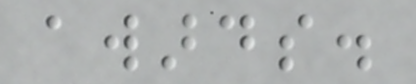awards.
